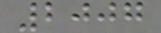2007
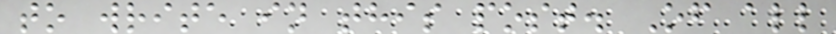to write in this post. Of all
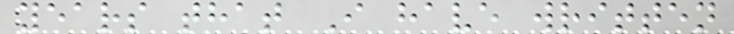years that I have written
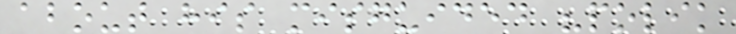about his misguided "polik
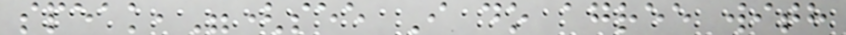speak,"(see I do agree with
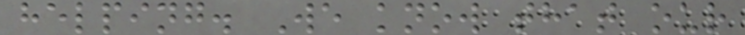helping. We know that our
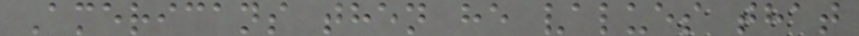Americans then he values that
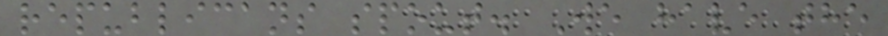republicans spout. We have the
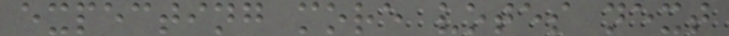expecting more votes next
